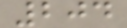204
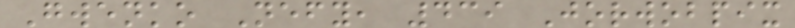Gwenko Nefy, 439 Jorwobpix
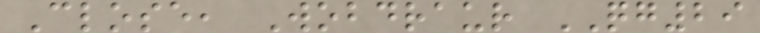Close, Wobdraur QG29
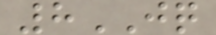8JQ
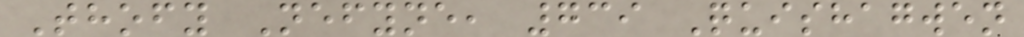Thofy Nefyne, 739 Quishagwen
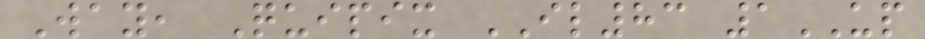Way, Quipix IL83 1UP
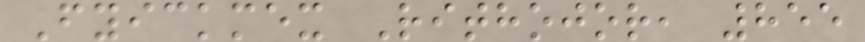Fyickmex Rithojor, 855
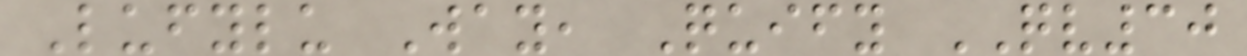Lufylu Way, Quify QV30
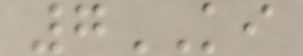7KI
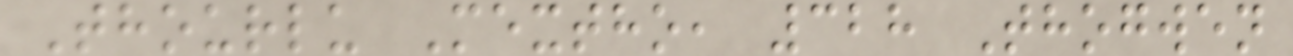Thourlu Mextho, 328 Thogwen
